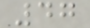47
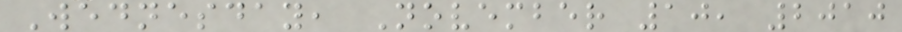Wednesday, November 10, 2010
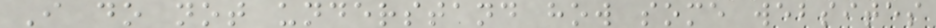I do not understand how some websites
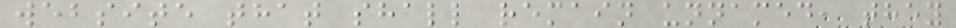website that shall remain unnamed, they
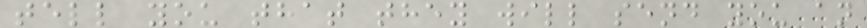tell you that they will send you an
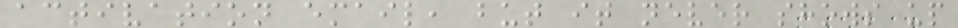activation email, but it never shows up
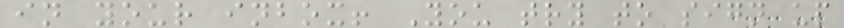in your inbox! You try to sign up
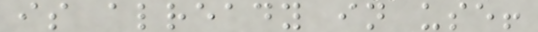is already in use!
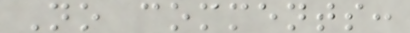No comments:
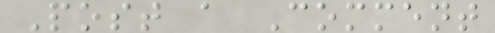Post a Comment
